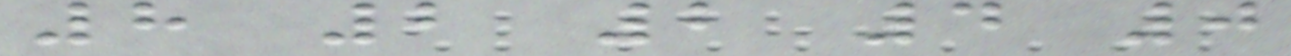8 2 2 4 0
